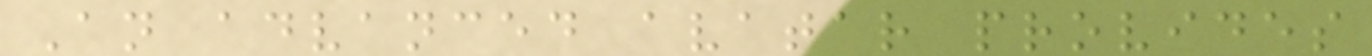An advanced avatar provides
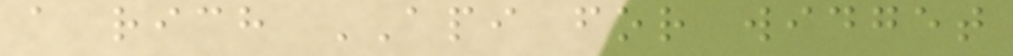a rich API for widget
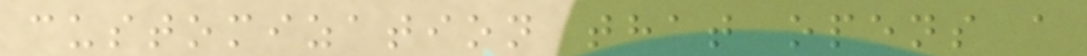customization that opens a
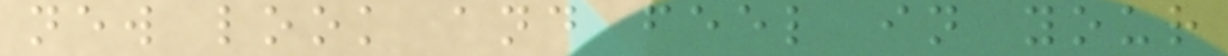new look and feel in your
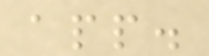app.
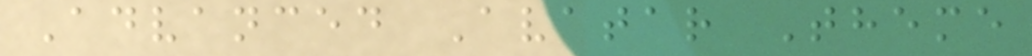Advanced Avatar Theme
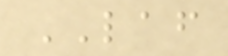LAF
